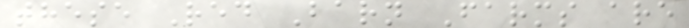these Red Barn Farms are
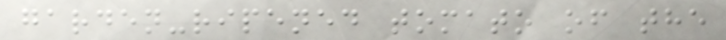garden-ripened tomato of the
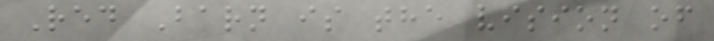Red Barn is the vision of
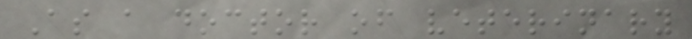As a doctor of veterinary
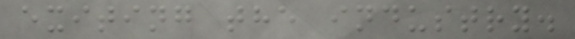exiting the industry.
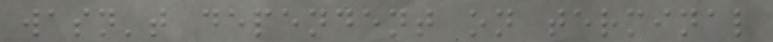wasn't dependent on terminal
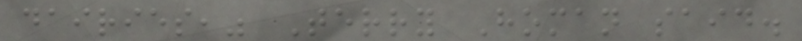dairies," Terry Homan said.
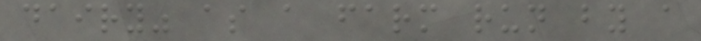dairy" as a farm run by a
